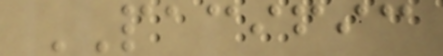PACIFIC
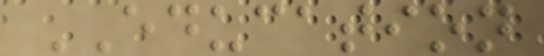EDUCATION
